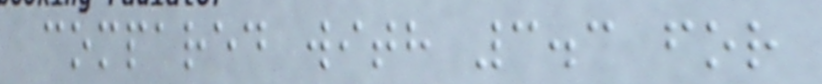compared with 3.3 for
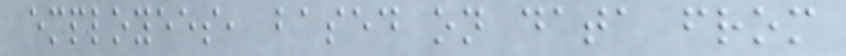employees, based on data from
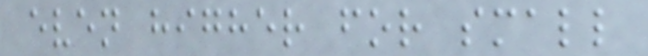even higher for small
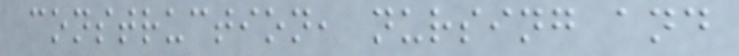construction, nursing and
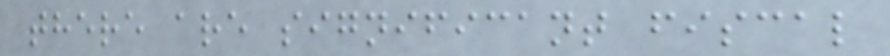there are significant fiscal
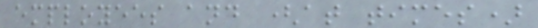employees and (at times)
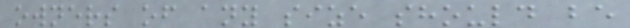owners of any size should be
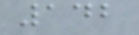142
